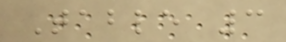Table 3
